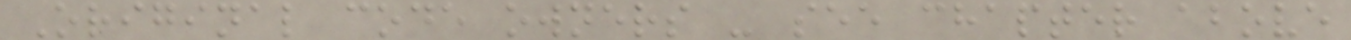Original code owners - see chapter above
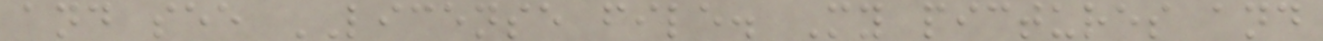and see LICENSE file. My pictures and
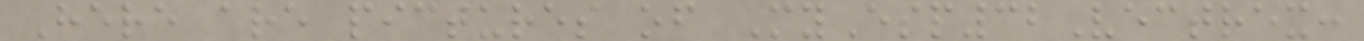Here are pictures of MyEsp32Vectrex:
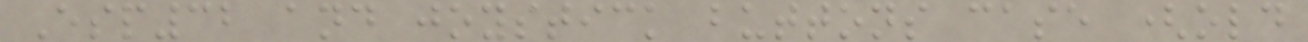Esp32 and joystick buttons case (old
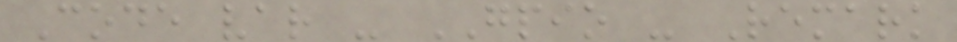Code var - GPIO - Remark
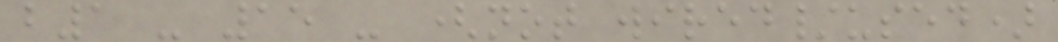b1 - 15 - (not wired/used)
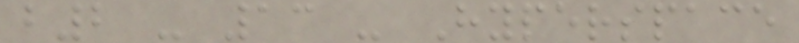b2 - 13 - Hyperspace
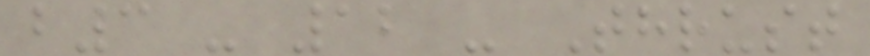b3 - 12 - Thrust
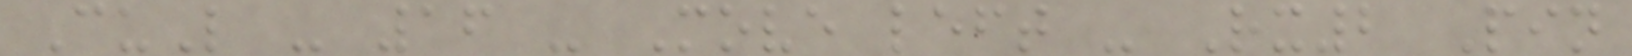CuL - 16 - Move left - Rx2 Pin
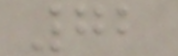72
